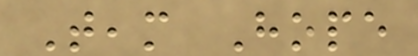Team Hope
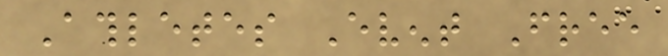Athletes Event Free
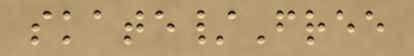skate/Free
